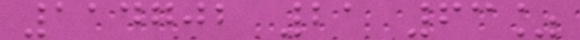114702 21 63%
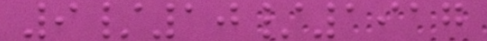9/10/1917
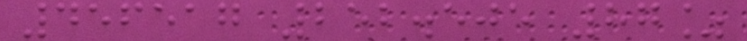456517 252.505 87%
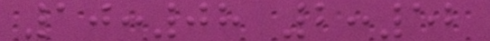10:08 2:52
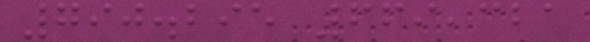790.295 669,321
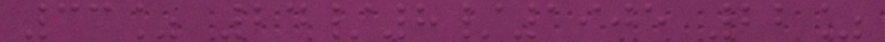33% 24/8/1905 22%
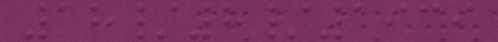18/8/1939
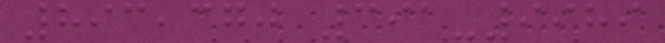893,370 391-9989
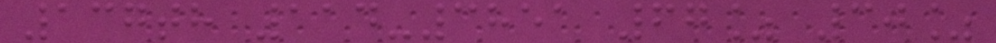137th 114-3851 67% 30%
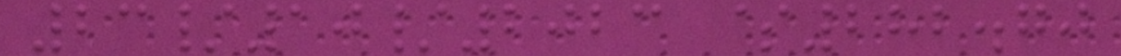23/10/2023 $282.70
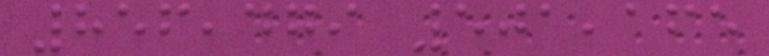856,479 501,165
